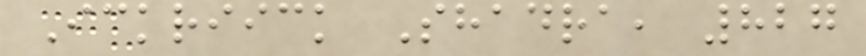Ickriick Shadra, 827
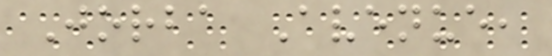Jorba Avenue,
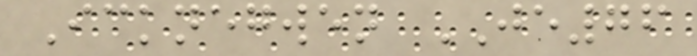Icknegwen JE76
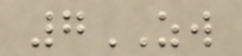7ZW
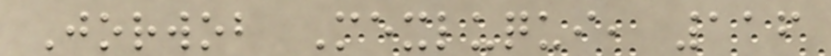Jorwob Mexluqui, 116
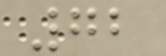72
